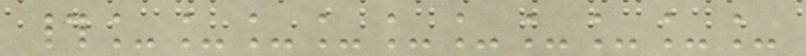#__________
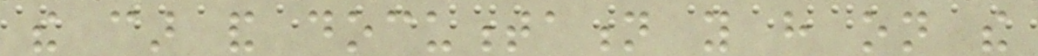the car and documentation you have on the
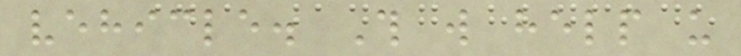vehicle. This will help us
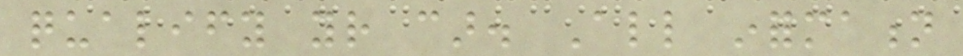qualify your car. All information
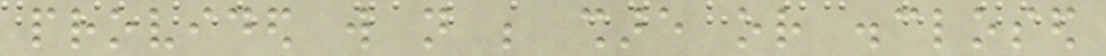provided will not be share or disclosed
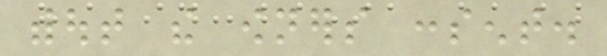without the owners consent.
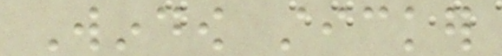Window sticker
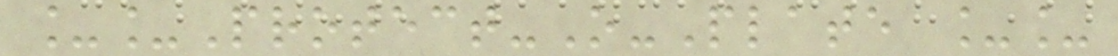__Protect-O-Plate __
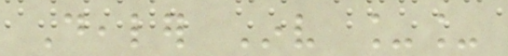Dealer Inv __
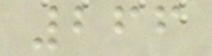266
